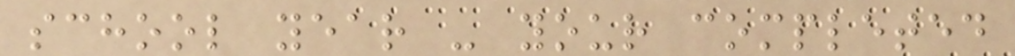school year - your completed
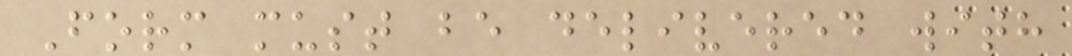Form must be delivered with
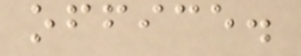office.
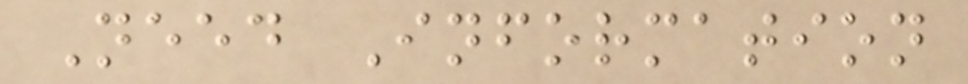Need Information
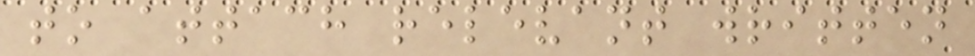to attach relevant written
